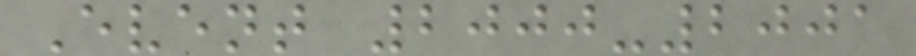Event 2000-2001
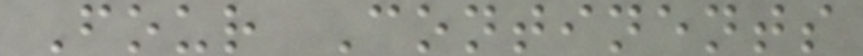Four Continents
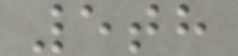5th
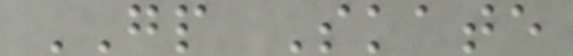GP Skate
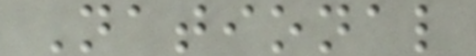National
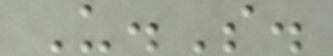U.S.
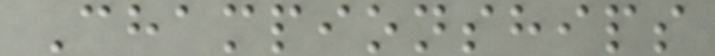Championships
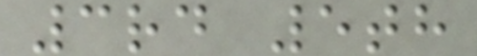3rd 5th
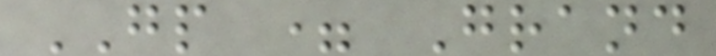GP = Grand
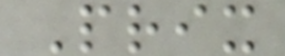Prix
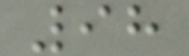98
